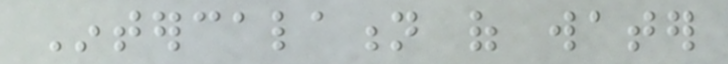Intercalation of water
